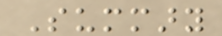Summary
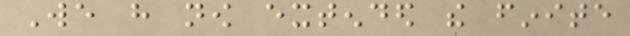We have now extended the finite
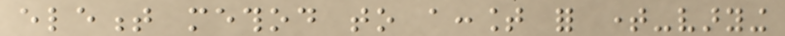element method to account for time-varying
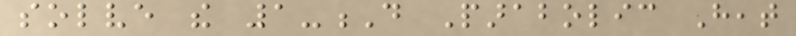solve the 1-D Parabolic Heat
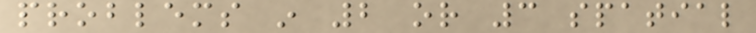problems in 2 or 3 spatial
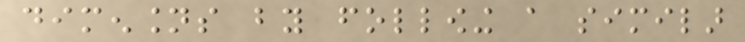dimensions by following a similar
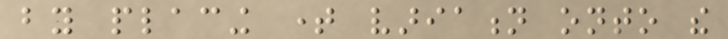by placing time variation onto the
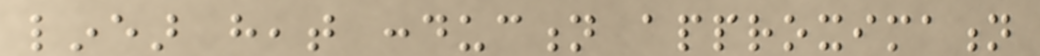linear heat conduction approximation
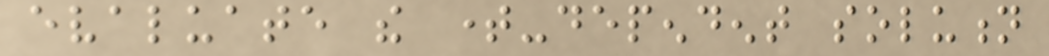evaluate the time-dependent solution
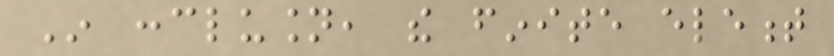In conclusion, the finite element
